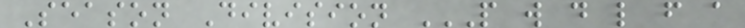Season Division P W D L F A
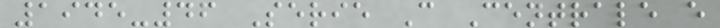1945-46 Serie C Centrale e
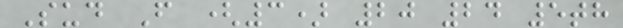Sud F (3) 20 24 5th
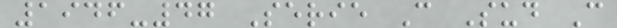1946-47 Serie C Sud C
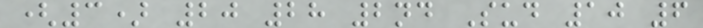(3) 20 28 2nd Sud 10 6
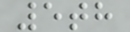5th
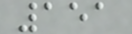151
